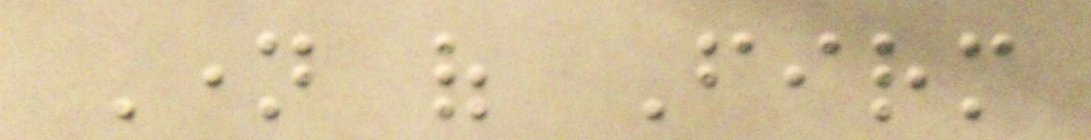Name of Firm
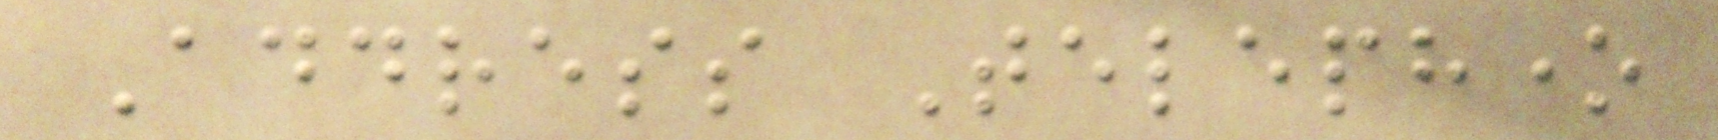Address Telephone
